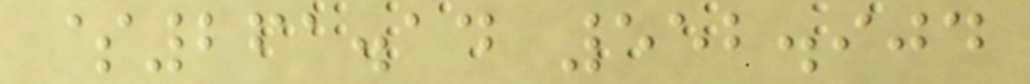$261.14 552.904
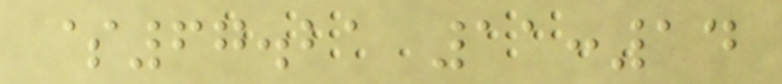$67.21 11:14
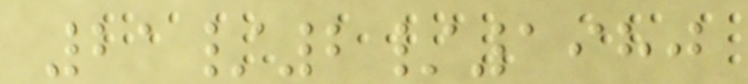21/2/1980
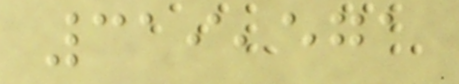319,571
